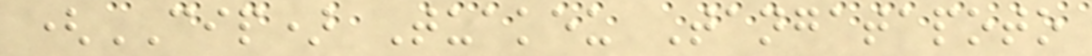(CIP) Tuakeu Tangatapoto
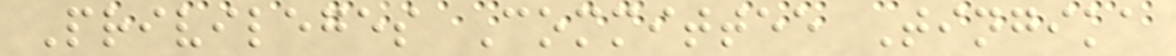Privileges Committee Tingika
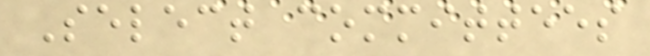Select committees
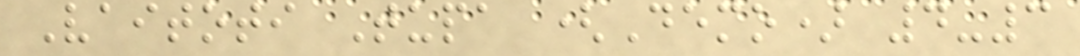Vaitoti Tupa (Demo) 4-3
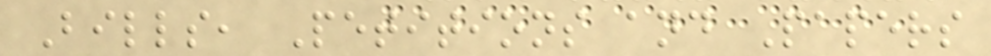Bills, Petitions and Papers
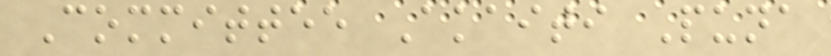Committee Akaiti Puna
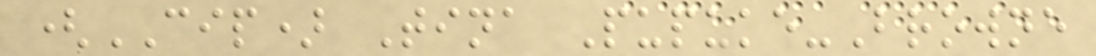(CIP) Tina Pupuke-Browne
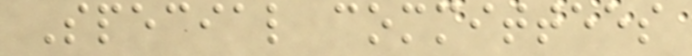Special committees
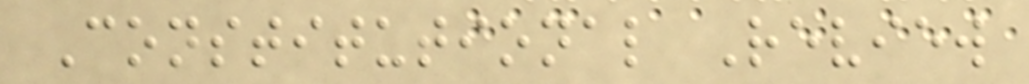Constitutional Review
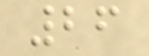26
